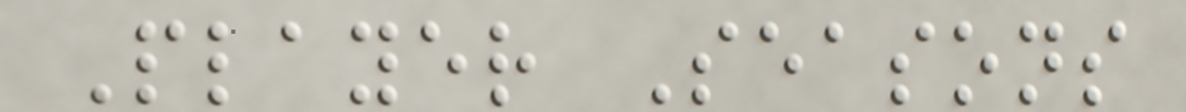Player Seasons
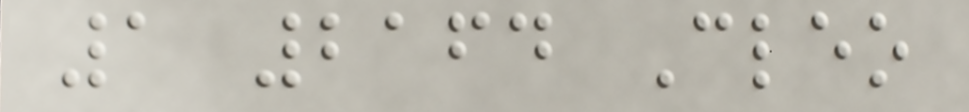1 2164 Cleo
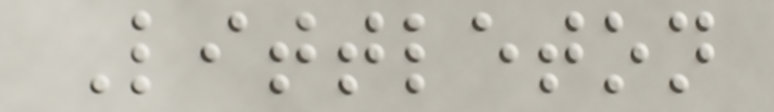Littleton
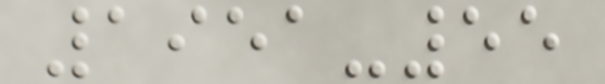1951-55
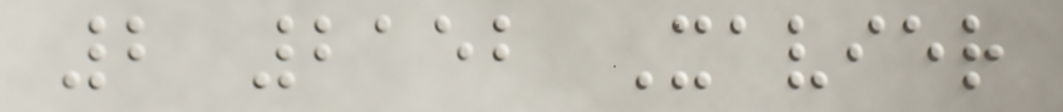2 2152 Xavier
